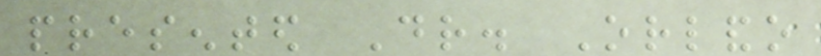presented Dr. Orlando
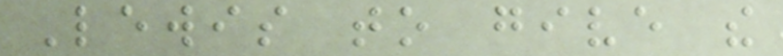Lewis to give the
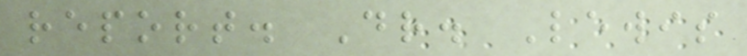report. Dr. Lewis
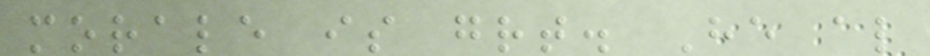morale is great. He also
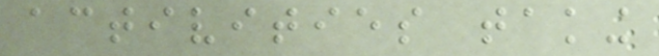activities taking
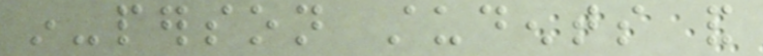in-person students and
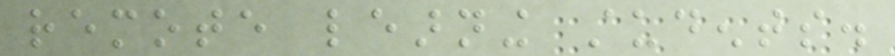remote learning students.
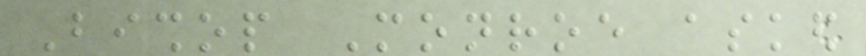Bishop Monroe asked
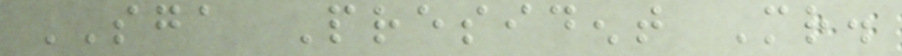SGA President Mr.
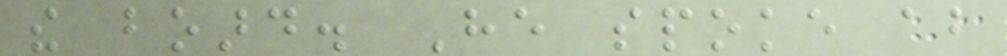the board. He spoke about
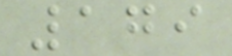179
